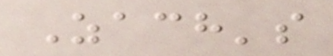Zach's
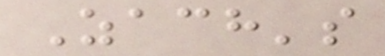Zach's
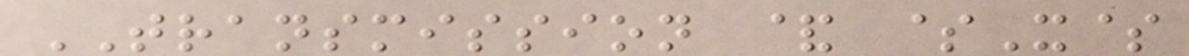TRANSMISSION & $X$
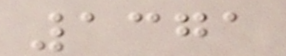1371
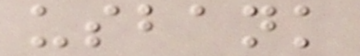usbank
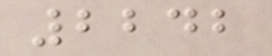2242
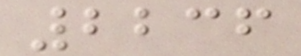2236
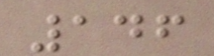146
